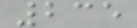235
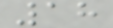18
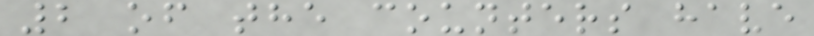2 of the counters have
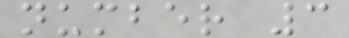number 3
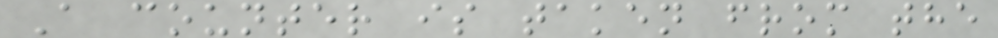A counter is taken from the
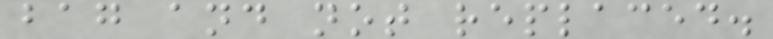bag and not replaced.
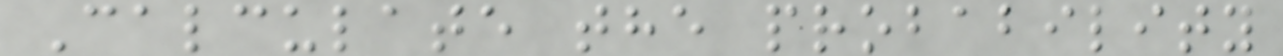Calculate the probability
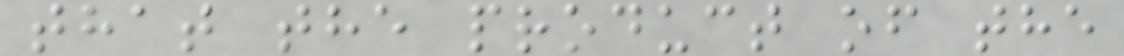that the product of the
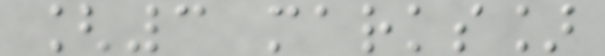[3 marks]
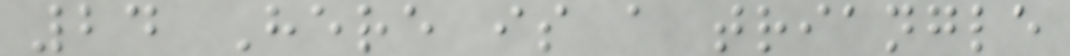24 Here is a triangle
